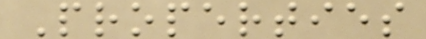Properties
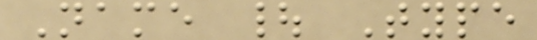Name | Type
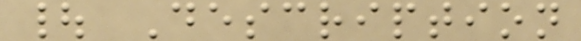| Description
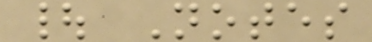| Notes
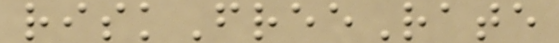riskFreeRate
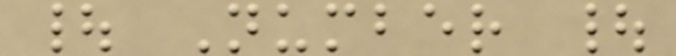| Number |
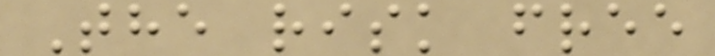The risk free
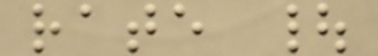rate |
